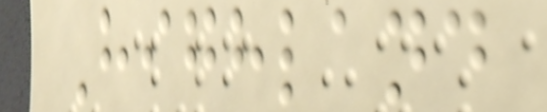Highland
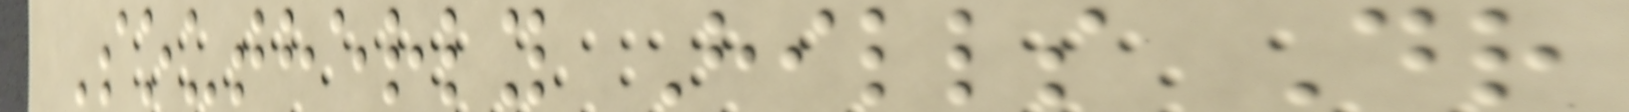Southerly Hills Dr
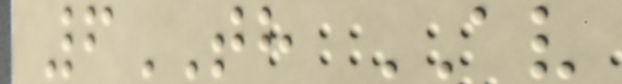6TH AV
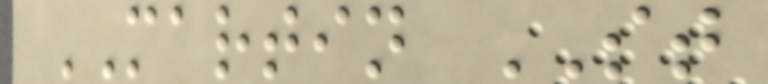MARTIN ST
